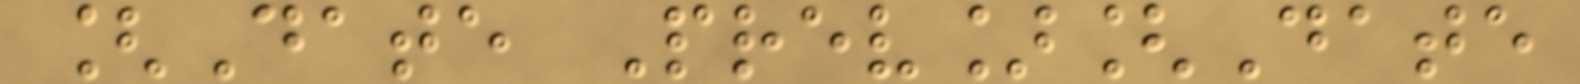[Date Prev][Date
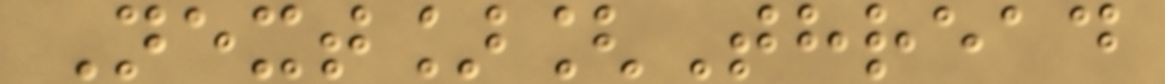Next][Thread
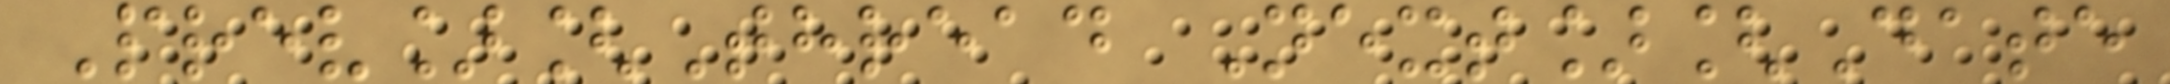Prev][Thread Next][Date
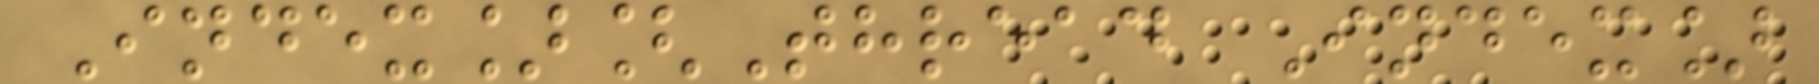Index][Thread Index]
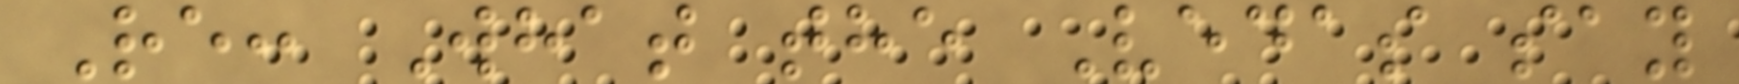Re: What the Vedas say
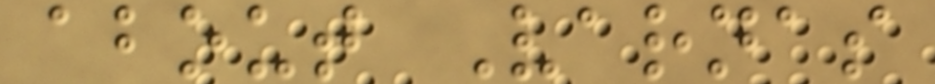about Varnas
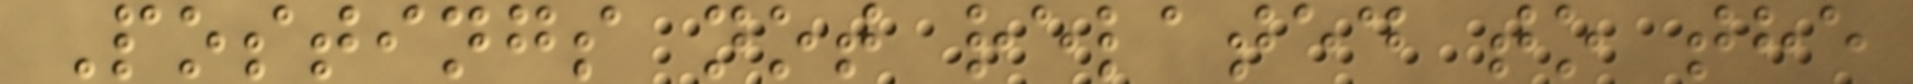Postings not related to the
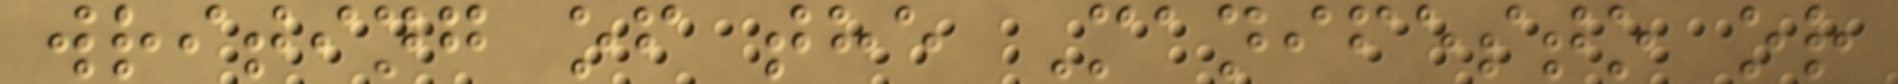writing of the Manifesto or
